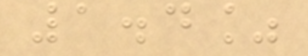1.4%
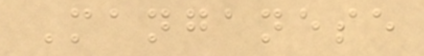Manganese
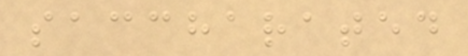saccharated
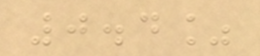0.4%
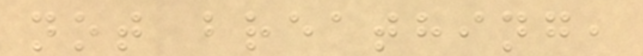not breathing,
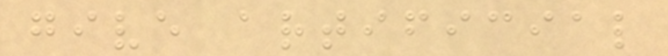give artificial
